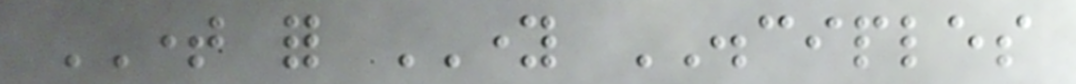TIME for YOUNG DISCIPLES
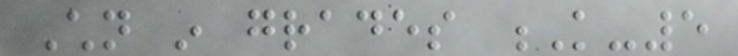Children in grades K-5
